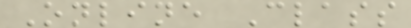Online Class
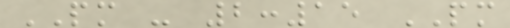PM - 2:15 PM
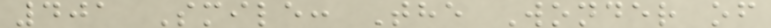401 Smile: The Wonder of
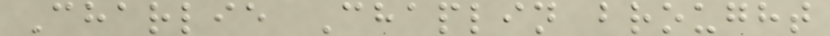Charlie Chaplin brought
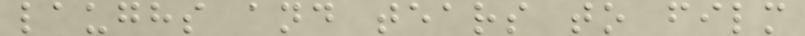laughs and tears to film
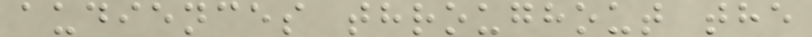audiences throughout the
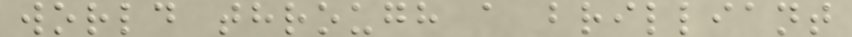world through a brilliant
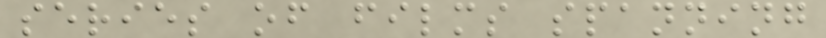series of films spanning
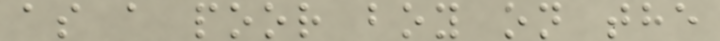as a poor boy on the
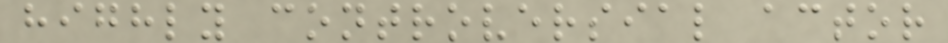highly controversial actor
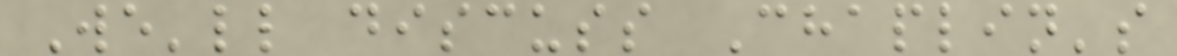We'll discuss Chaplin's
